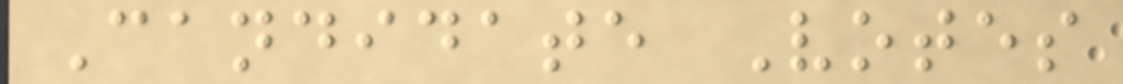Candidate Votes
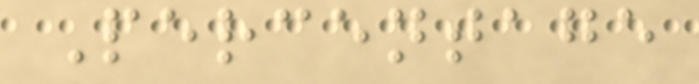Percentage
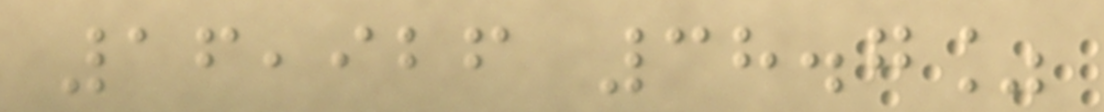16,926 38.7%
